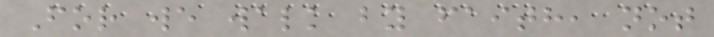For we walk by faith, not
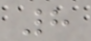8
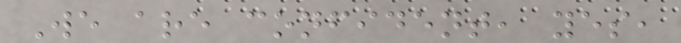We are confident, yes,
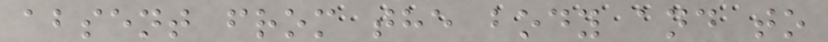absent from the body and to
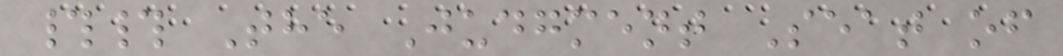## The Judgment Seat of
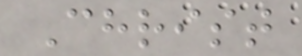Christ
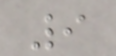9
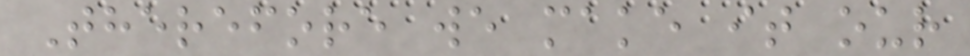Therefore we make it our
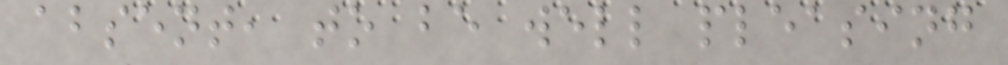absent, to be well pleasing
